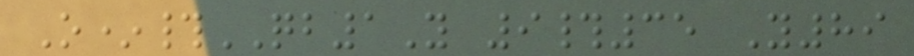O*#QB1Y 9#35 Y89
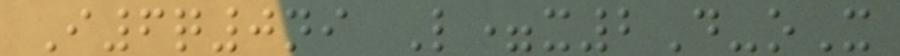I6q0ni L=x2D-oX
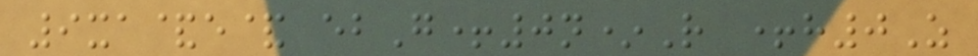9xa&e& ebG+0n*R +h0Z
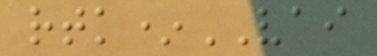rtk*VAI
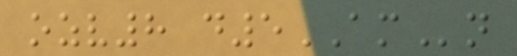ozv8 d5AMn
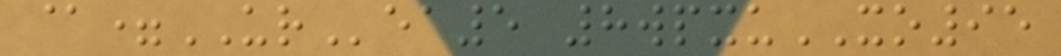@=URea5 8wpxuXO95
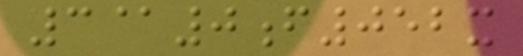3@0f052x
